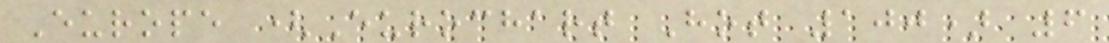Europe (Eurochart Hot 100) 6
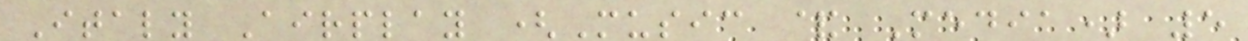Italy Airplay (Music & Media) 5
